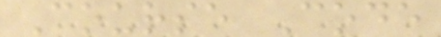Course Code
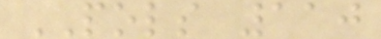POLS 110
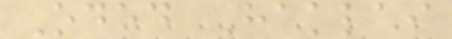Oded Haklai
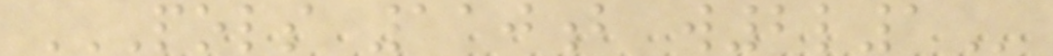POLS 110B W2L1
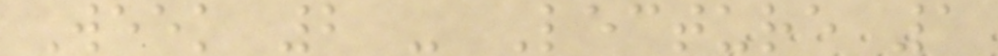Week 2 - Lecture 1
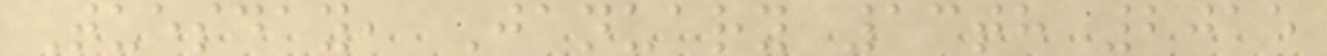Tuesday, January 13th 2015
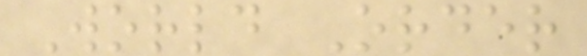World Order
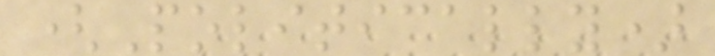(Politically)
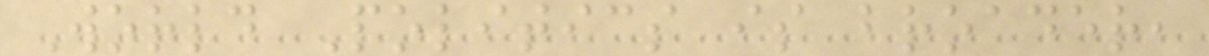World Politics is broader,
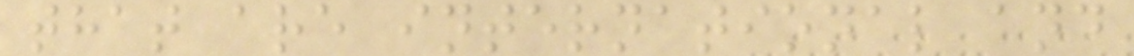that are international and
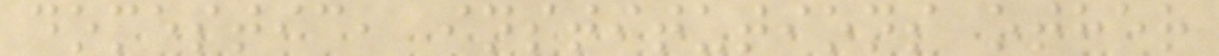domestic, institutions other
